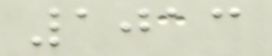1013
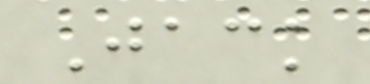Jack
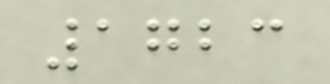1723
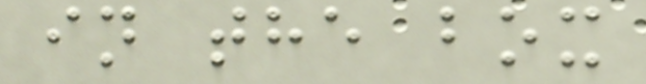in the box
